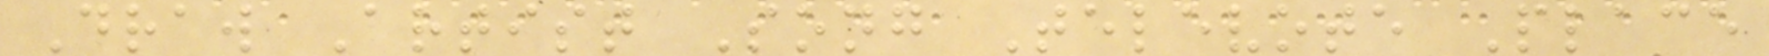Draw Artist Song Televote Place
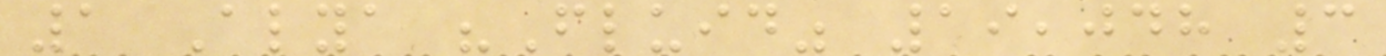1 Alya "Fluid" 19,048 3
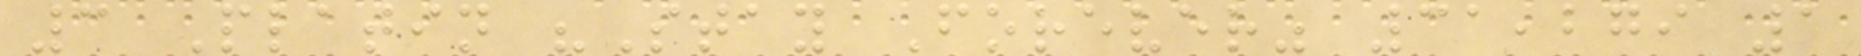3 Platin "Stay Forever" 31,279 1
